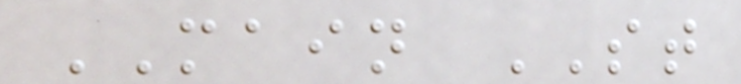MAIN ST
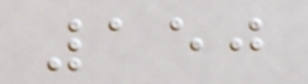150
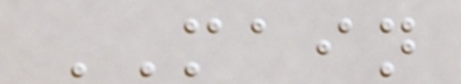MAIN
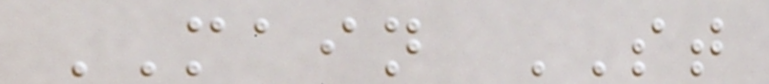MAIN ST
